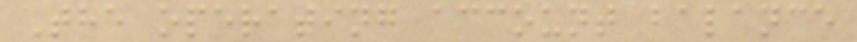The operating account balance
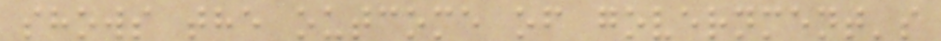shows the outcome of government's
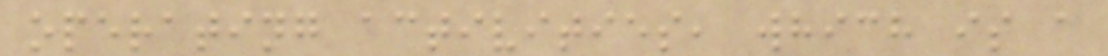operating activities, which is a
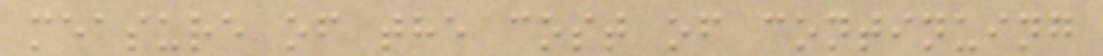measure of the cost of continuing
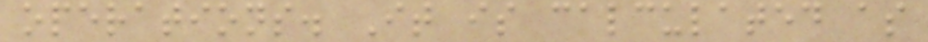operations. It is calculated as
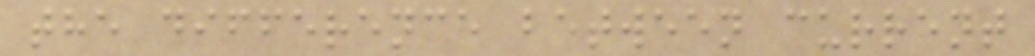the difference between current
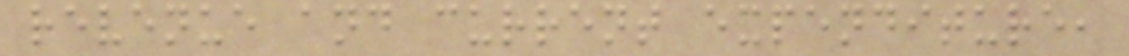revenue and current expenditure,
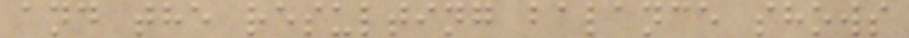and the resulting balance shows
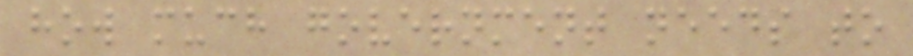how much government needs to
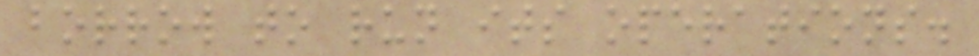borrow to run its operations.
